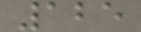125
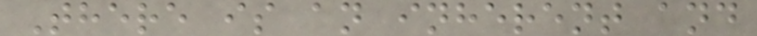There is an inherent and
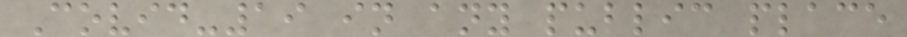Covid-19 in any public place
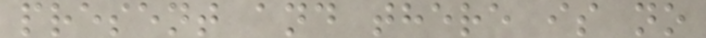present and there is no
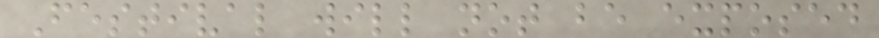Festival will not be exposed
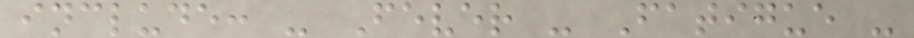include: - Fever - Fatigue -
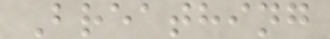Breathing
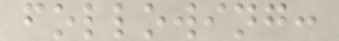following:
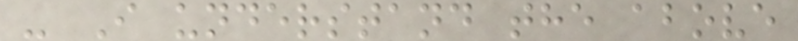- I understand the above
